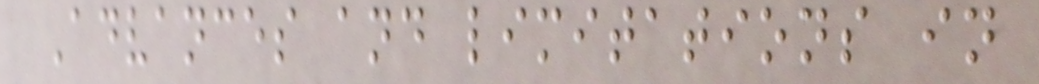Advances and limitations in
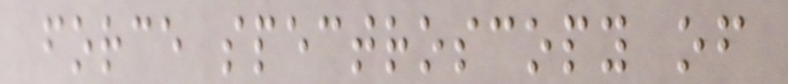force spectroscopy of
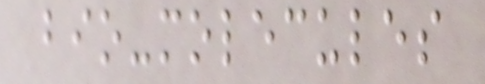bio-molecules
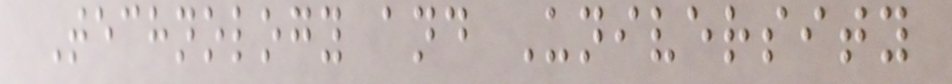Technology and University
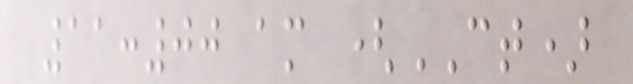11:00 am (CT)
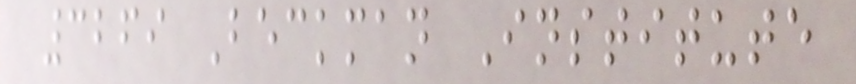3269 Beckman Institute
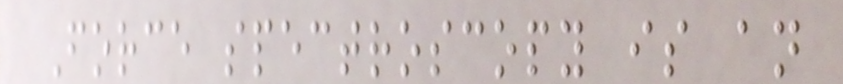Force spectroscopy is an
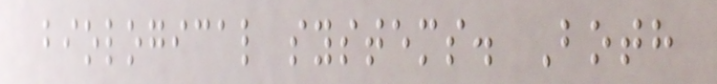biological systems. Both
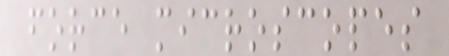force microscopes
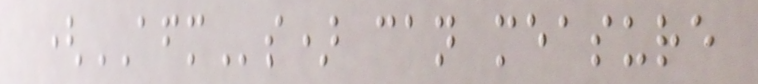(AFMs) can measure
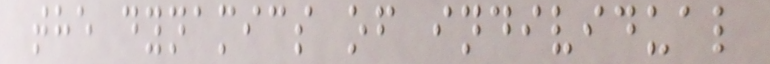the dynamics of individual
